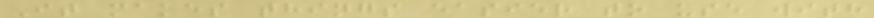It makes things easier to use with
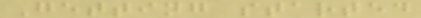Getting started
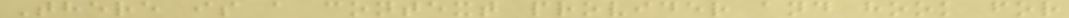There is a context provider and hook for
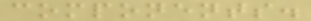components.
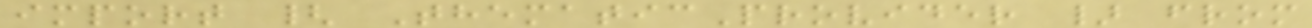import { ThematicProvider } from
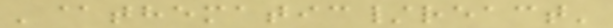'@thematic/react'
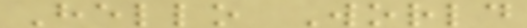Hello World
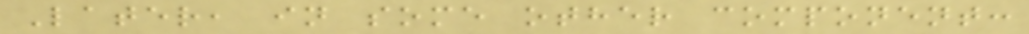Later, in some other component:
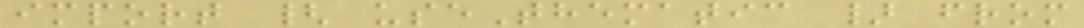import { useThematic } from
